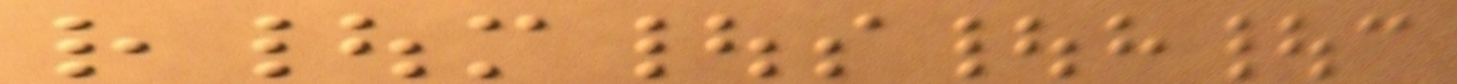r|m|s|h|c
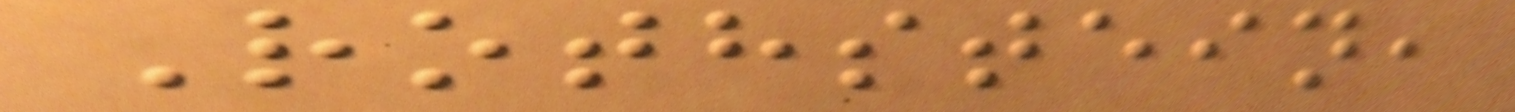Rothstein,
